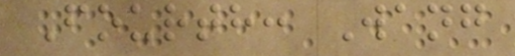Fourth: Wang
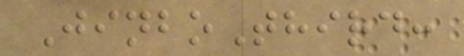JinboThird:
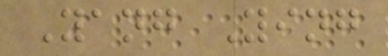Yang Ying
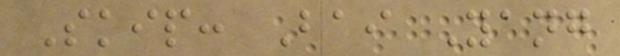Skip: Bai Yang
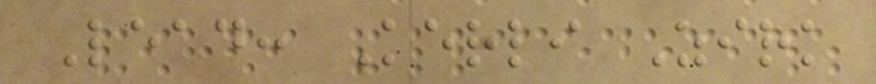Lead: Kerli Zirk
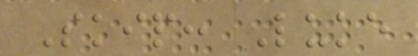Skip: Luke
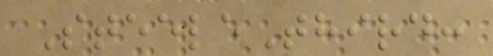SteeleThird:
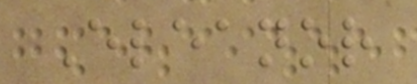Eleanor
